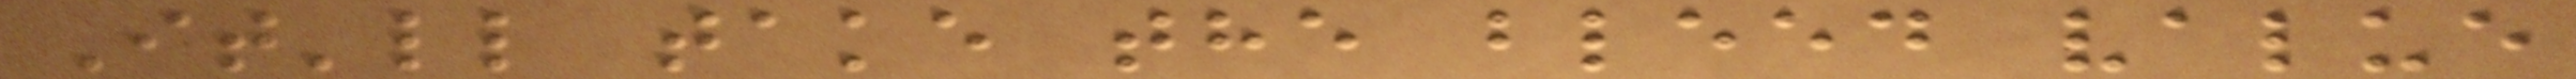It'll take the bleed value
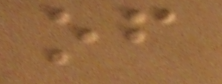of
